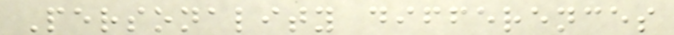Personality differences
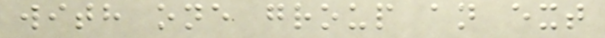with one group an ext
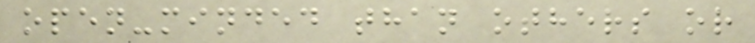open-minded than others or
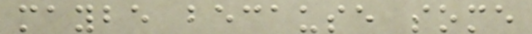maybe because some
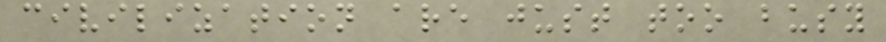civilization are just too busy
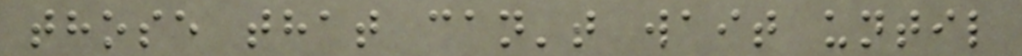those that can't wait until
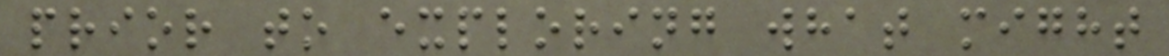prior to exploring what might
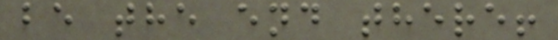be the end there!
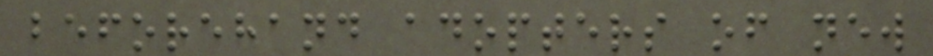beforehand adopters of new
